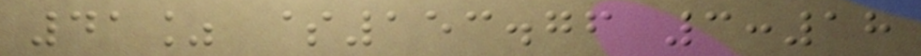41% $153.76 3:18
